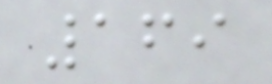169
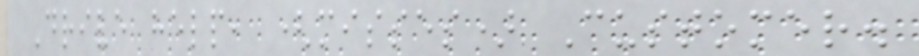Drive help, (misses) Customer.
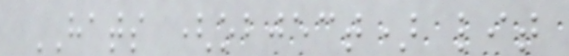HATS (object) lit
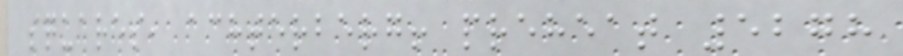squares, achterberg! preheat 5278
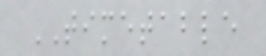TIMETABLE
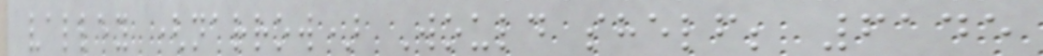valley (narrow) Would shelf; 6145
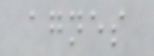agnes
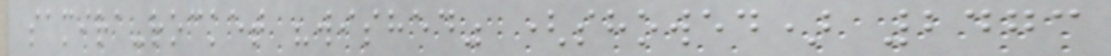samira-rocket "wished" (showed) 2473
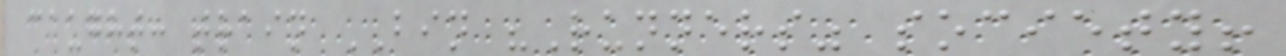caught: train BIN "Runners" society!
